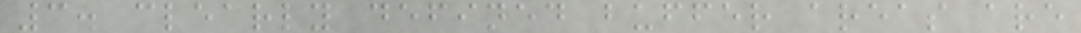3. clearly defined buffer areas are
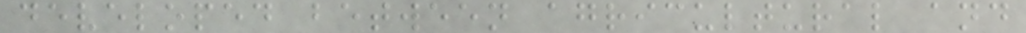developed between agricultural and
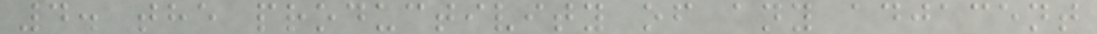4. the productivity of any adjacent
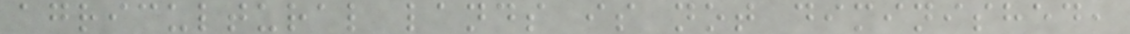agricultural lands is not diminished,
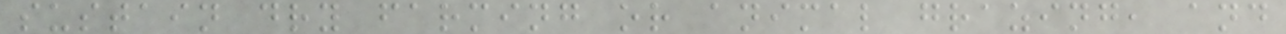sustain dry farming or animal grazing, and
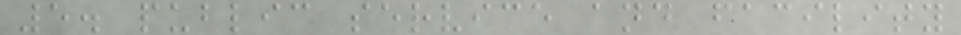5. public service and facility
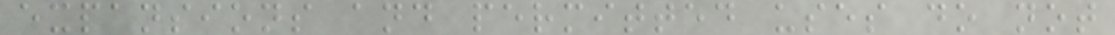expansions and permitted uses do not
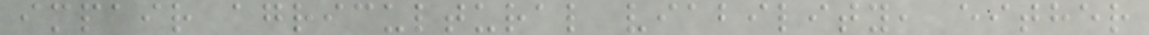impair agricultural viability, either
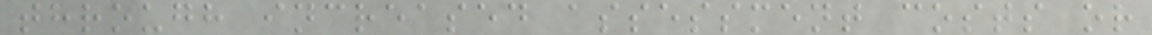through increased assessment costs or
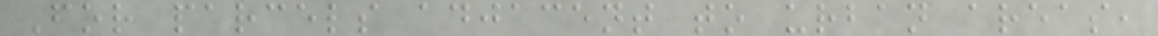For parcels adjacent to urban areas,
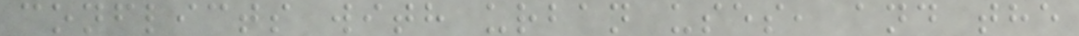conflicts with urban uses, and the
